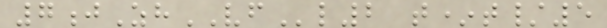7jZhVFl2 t*t/5
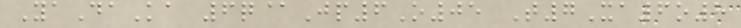YaDaKa 6q@Jp6O05 T7Xa6o8
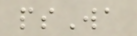psWa
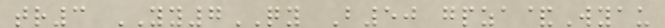tr3 YY7QY B50 gpza&Wyau
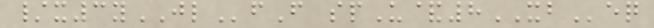/x3yJLfF spU&8XBeq
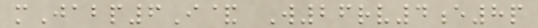mJabp6I& W26rv4e8p
